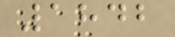1842
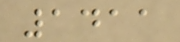1411
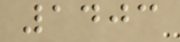1403
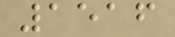1516
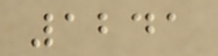1241
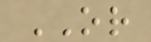OR
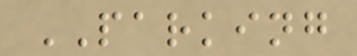PARKING
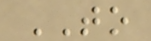TO
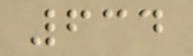634
